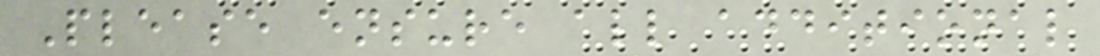Please ensure all additional
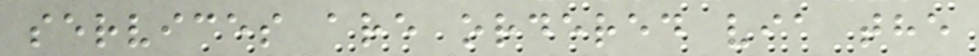services are ordered via the
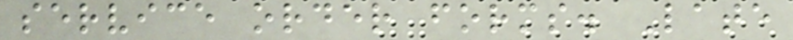service order forms. Late
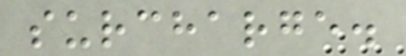surcharge.
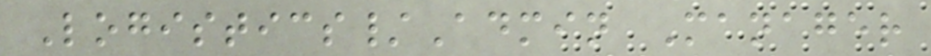Logistics/Admin Manager
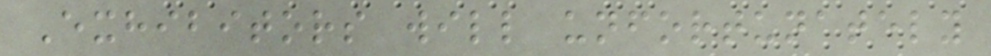Exhibitors will unfortunately
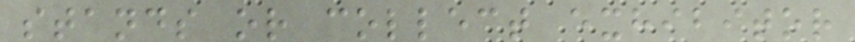stands or collect exhibitor
